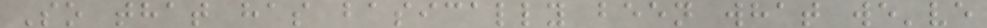So that has basically been what we've
